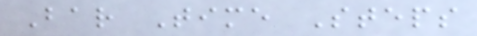Bar Time Steps
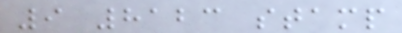9 8123 stamp
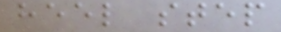heel step
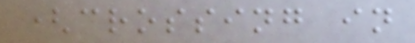(crossing in
